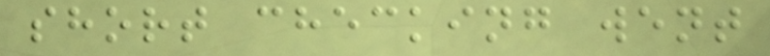short checking went
